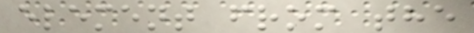element from the
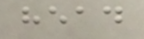head
